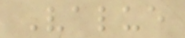Value
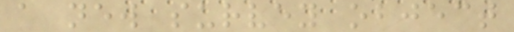a new survey object
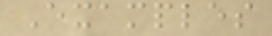Examples
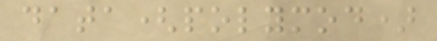data(polymod)
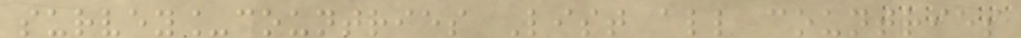survey_countries List all countries
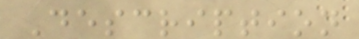Description
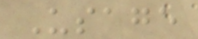Usage
